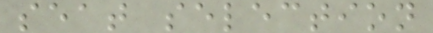seat selection
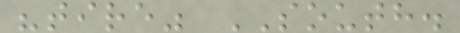"tire" SOUTH.
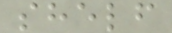shelf
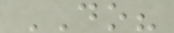DO?
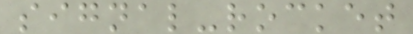signal-rocket
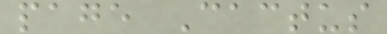page Cactus
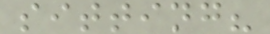sitting?
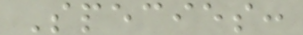Species:
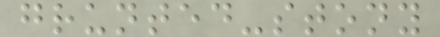grunted-stony
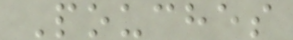Pouches
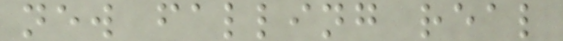new falling real
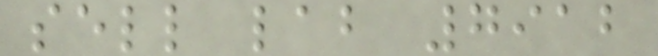sell lab 7912
